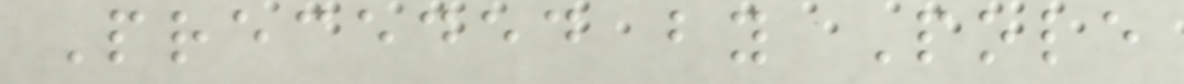Preceded by Pole
